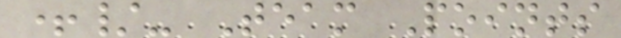+/- Team Points
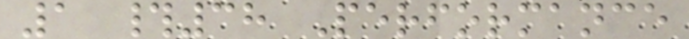1 #38 Performance
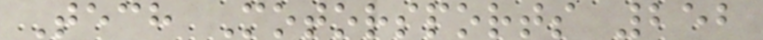Tech Motorsports 252
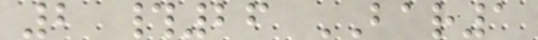2 #26 BAR1
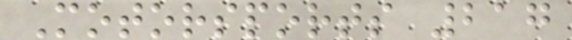Motorsports 217
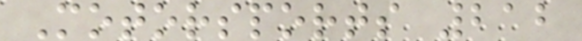Motorsports 212
